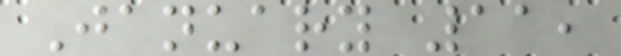January 11,
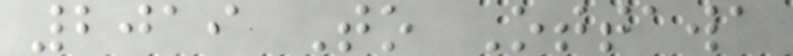2019 To Ottawa
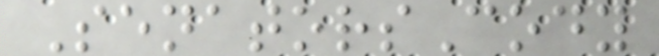SenatorsCody
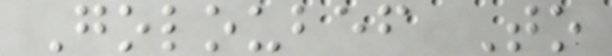Goloubef To
